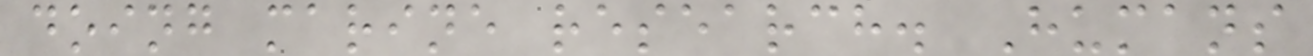doing marine research. Humans
